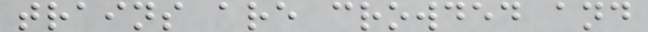trains are crowded and
